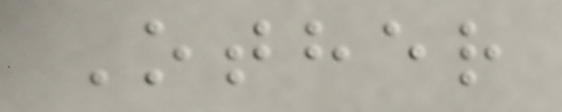Other
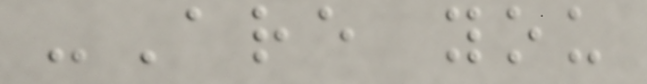-Are you
